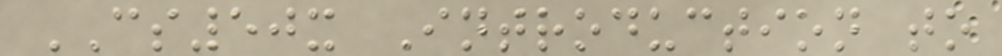CS50x Introduction to
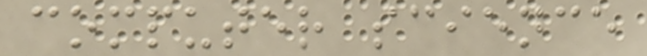computer science
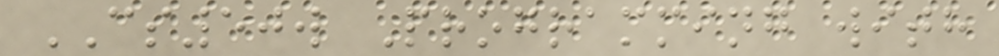CS50w Programming with
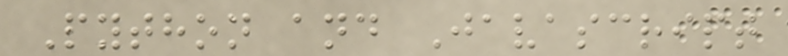Python and Javascript
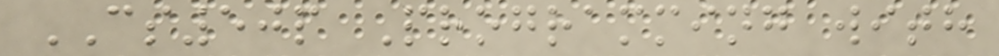CS50p Programming with
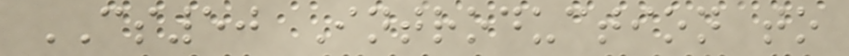CS50 Introduction to
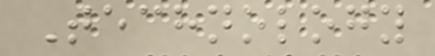Technology
